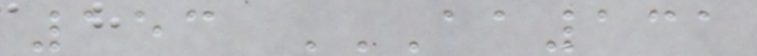153 AA131
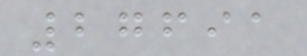27691
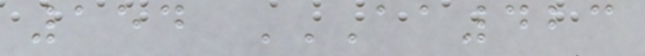154 AA423
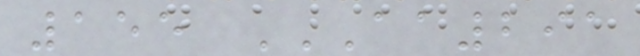155 AA291
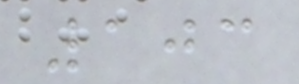103
